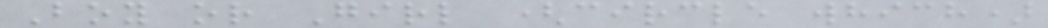Boy or Girl (circle which)
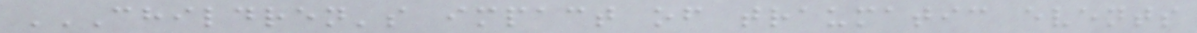CHILDREN'S IMPACT OF TRAUMATIC EVENTS
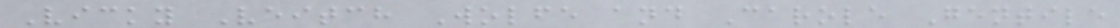Vicky Veitch Wolfe and Carole Gentile
